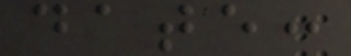date:
